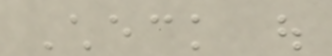Check out
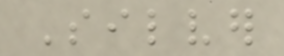Silver
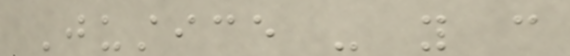Justice - you can
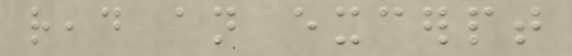read an excerpt
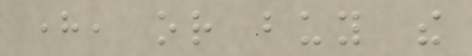here, or buy the
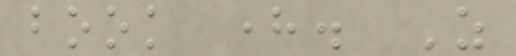book here. As
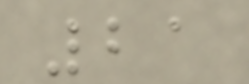21
